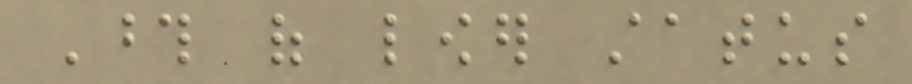Those of lower status
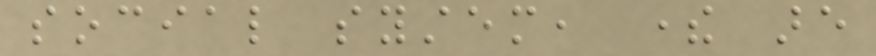social system, there are
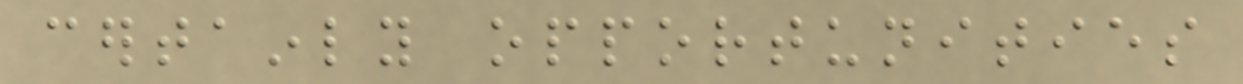certainly opportunities
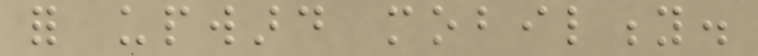for upward mobility.
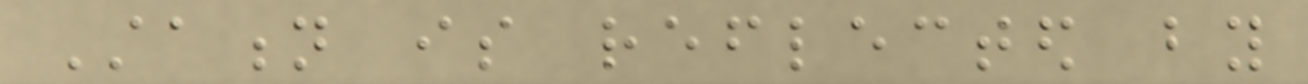Station is reflected by
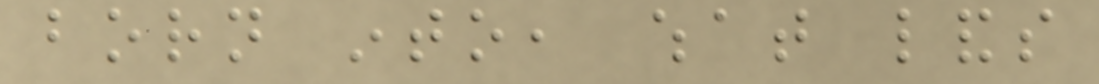born into, what lands
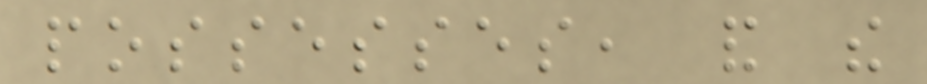possesses, and the
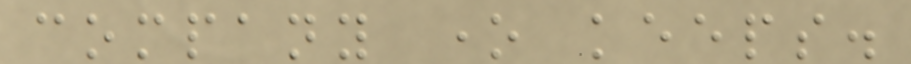company one keeps.
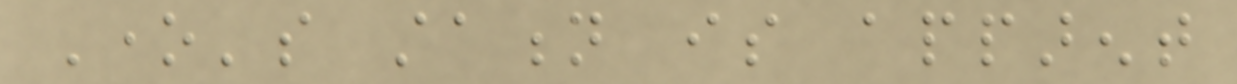One's station is apparent
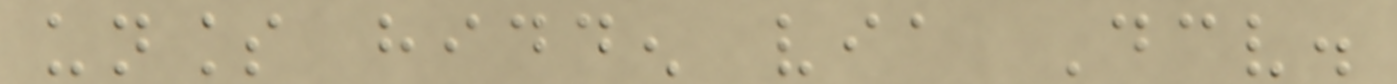unless hidden via Deceive.
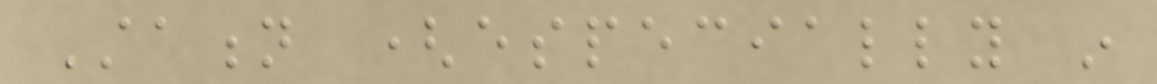Station (especially in
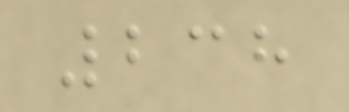238
